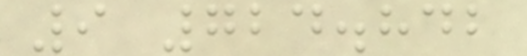9 724.842
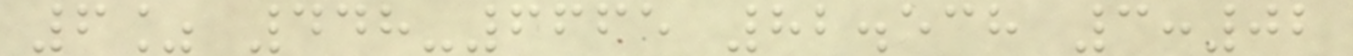6% 448-6665 82.538 3:02
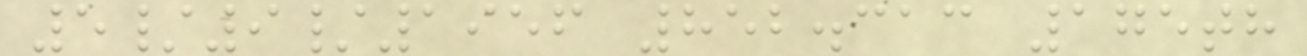5/9/1956 852.313 175th
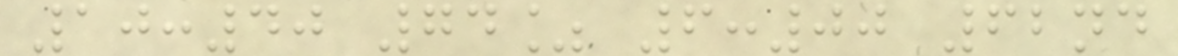10:40 74% 6:00 62nd
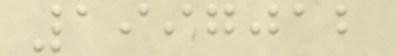1997012
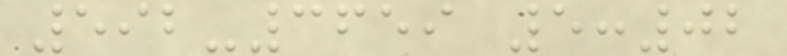592-3659 5:02
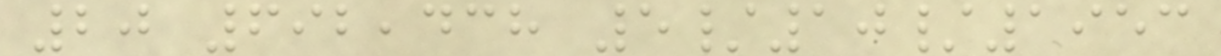20 692,438 5/10/1953
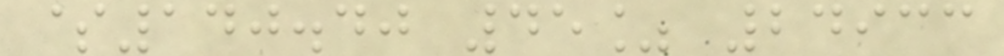$140.40 45% 24933
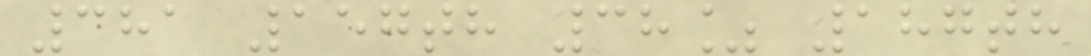381 157th 38% 187th
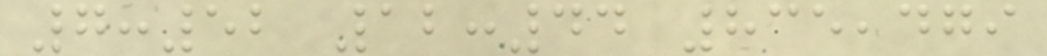7:52 12:44 835,479
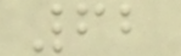62
